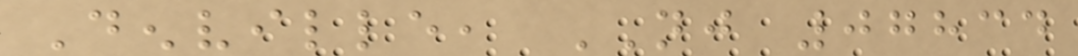Denville, NJ 07834
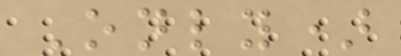Only)
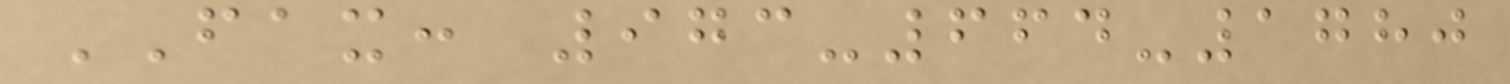FAX: 973-664-1780
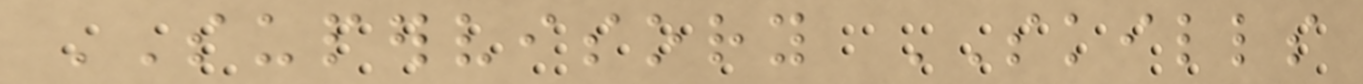SUPERVISORY SKILLS
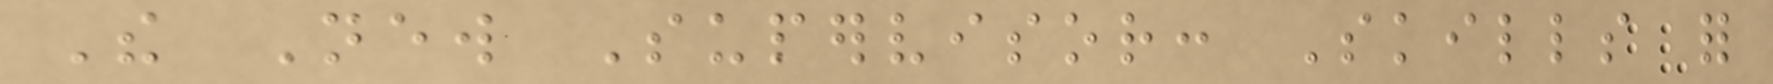The New Supervisor: Skills for
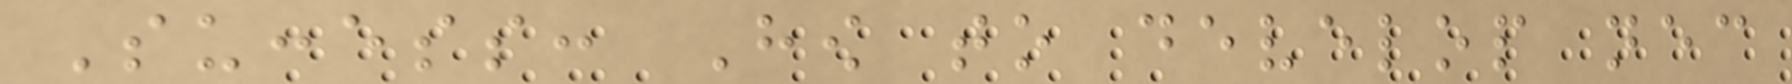Success: How to develop necessary
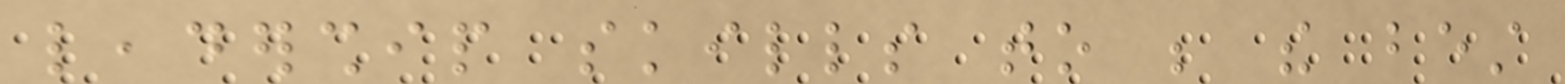leadership skills to be the best
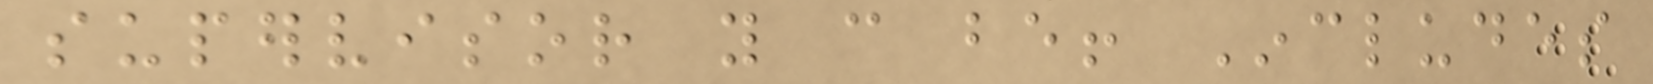supervisor you can be! Includes
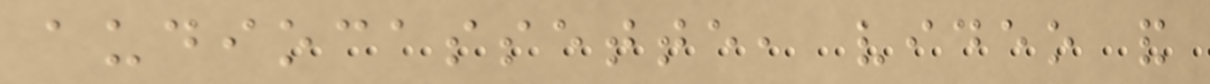audiocassette, video and
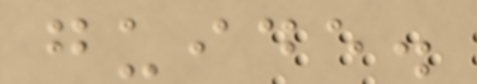guide.
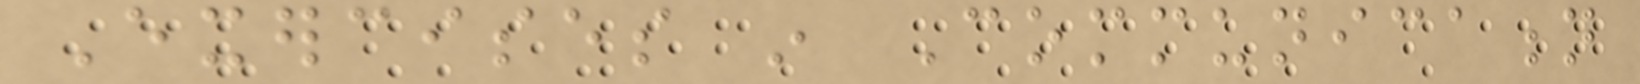Exercises in Communication
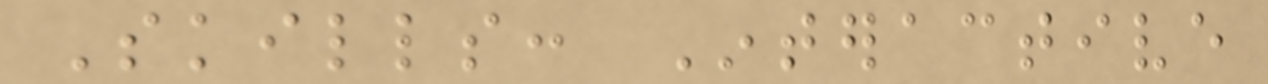Skills: Interactive
